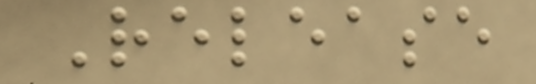Release
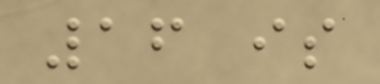16 is
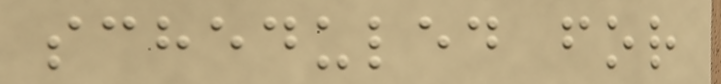scheduled for
